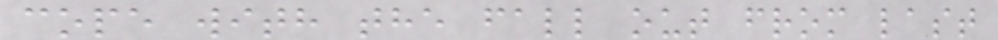cope with the fall out from last
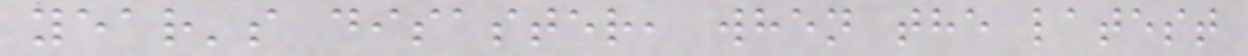year's disaster, when the latest
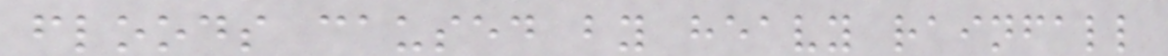floods caused by heavy rainfall
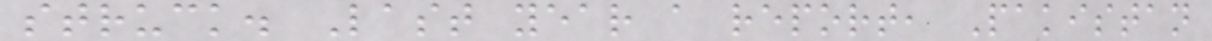struck. Last year a report, Pakistan
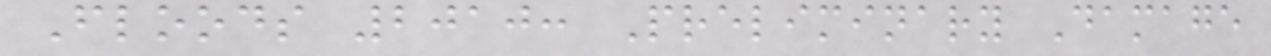Floods 2010: Preliminary Damage
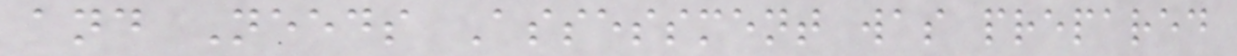and Needs Assessment was prepared
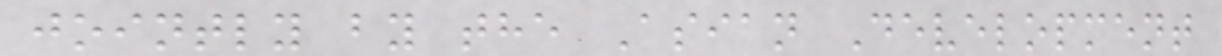jointly by the Asian Development
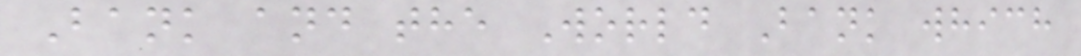Bank and the World Bank which
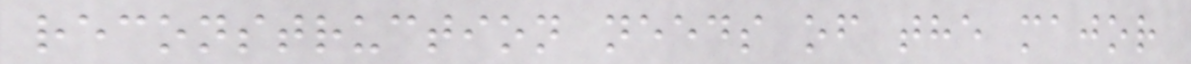reconstruction needs of the major
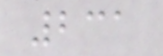231
